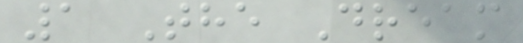1 The Dream
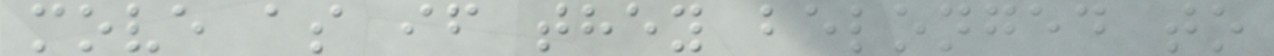move as if they belonged to
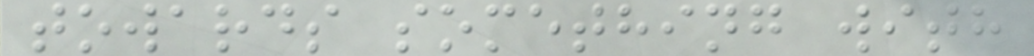towards something with
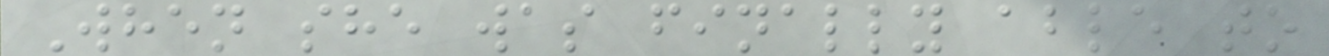When she was finally able to
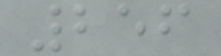256
